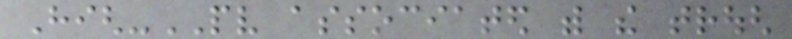High-PV associated with the trough
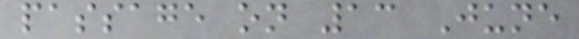passage on 13 June
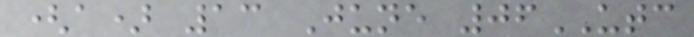(a) 13 June 06UTC
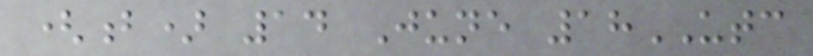(b) 14 June 18UTC
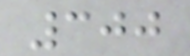300
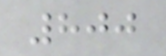800
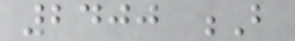2400 B
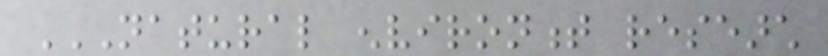NATURAL ENVIRONMENT RESEARCH
